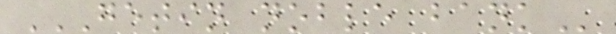GETIN NOBLE BANK
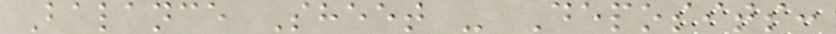Balance Sheet - Deposits:
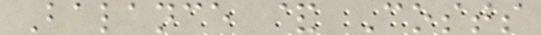Balance & Costs
